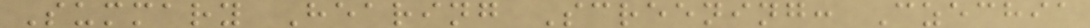Summary Hearing Screening: Czechia
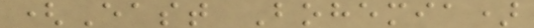(East Bohemia)
